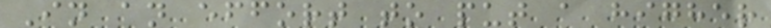In an effort to put a higher
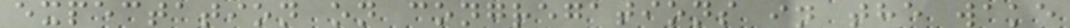expectation on congregations in the wake
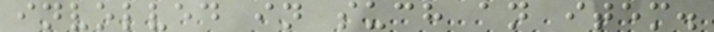involved in such an item.
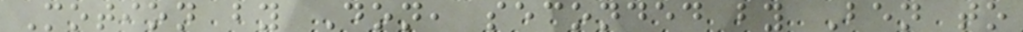Motion by Don, seconded by Ben to
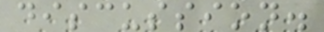discussion.
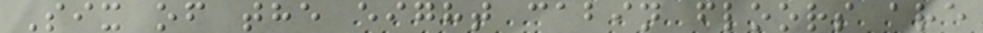Six of the eight cabin floors are
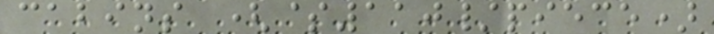cabins ($110/piece)
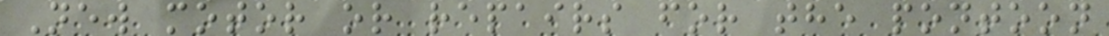New motor or repairs for the pontoon
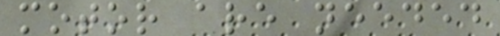motor are needed
